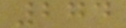274
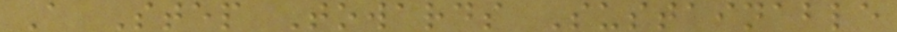A Step Towards Sustainable
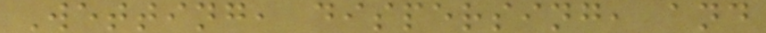Wetting, dispersing, and
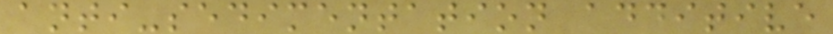anti-sedimentation additive
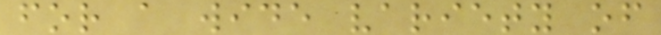for a wide variety of
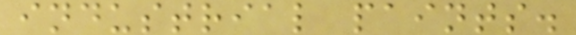industrial paints.
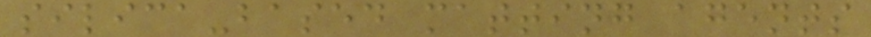silica-based matting agents
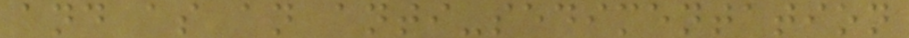and as an anti-sedimentation
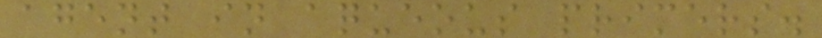agent in aqueous primers.
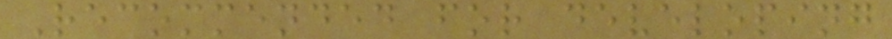Recommended for developing
